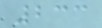233
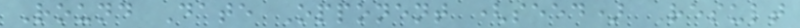Round Date Opponent (seed) Result
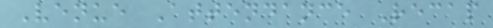Venue Attendance Recap
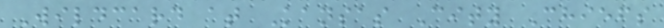Wildcard at Kansas City Chiefs
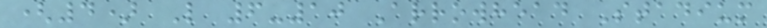(4) L 6-10 Arrowhead Stadium
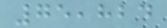75,824
